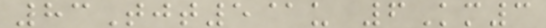83Tjt5@u 6Km3
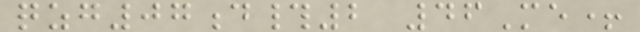qzg07d#2 46Me+
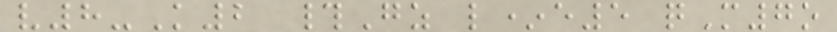v8-K2 #Gz l*e5 qM7o
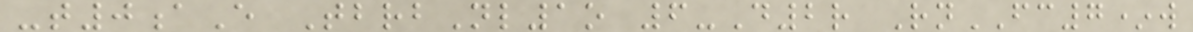-t0aE TbrbNl1o 6-D2r RnFC7*w
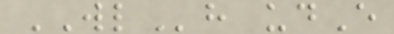WLh udE
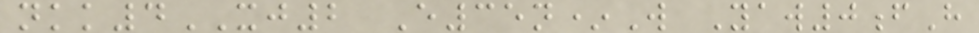nkk4XJ2 E35n*W Yaw0fH
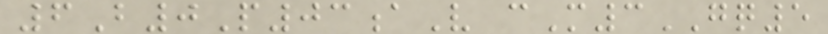6B0P03aV cM3GQ5
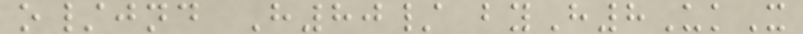o/jnd H80/ byH8UkX
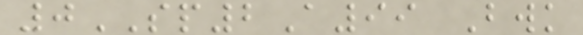0SP2A99 Bwk
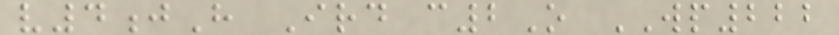v4jH Ird c2O WP222
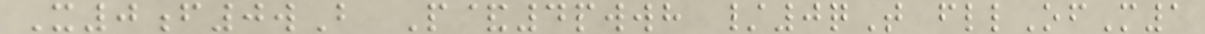X0f0wB P&4pwwh /0qT fllOfM1
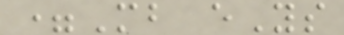=Mb eYs
